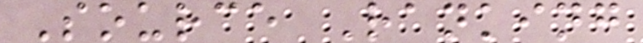Source Ranking
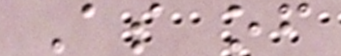As of
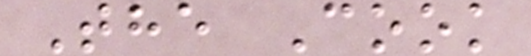The Cook
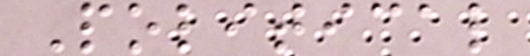Political
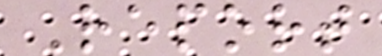Report
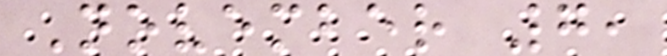November 7,
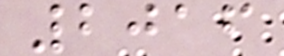2016
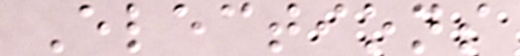Elections
